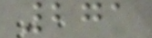271
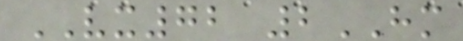VX72 2HM
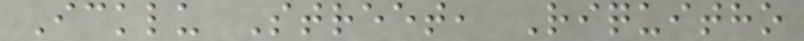Icklu Street, Riquitho
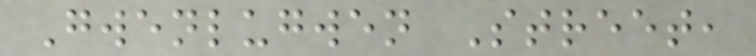Gwenlugwen Street,
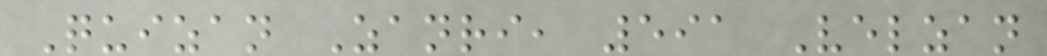Quizan Zanri, 591 Velzan
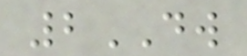2DW
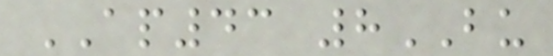AP43 8BU
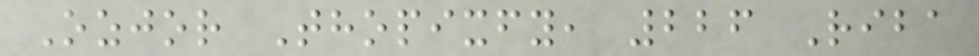Ozjor Thopixfy, 226 Riba
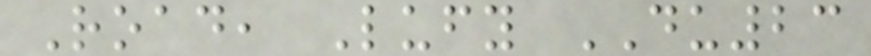Road, Lufy DU23
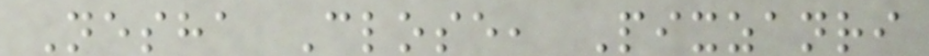Nesha Close, Pixzanri
